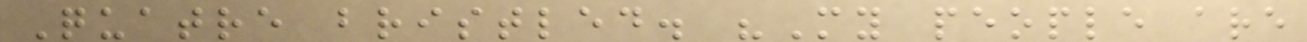Quatre bristled. "My people are
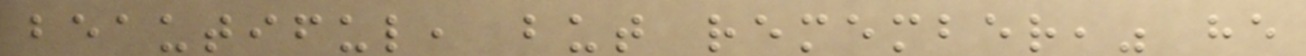beautiful, but remember," he
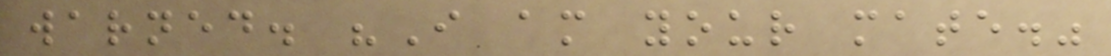warned. "I am your mate."
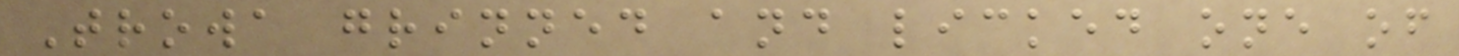Trowa grinned and licked one of
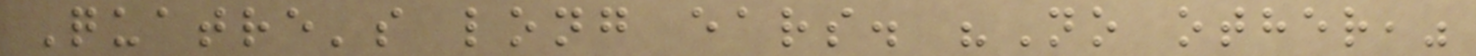Quatre's long ears. "No other,"
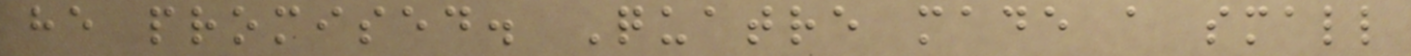he promised. Quatre made a small
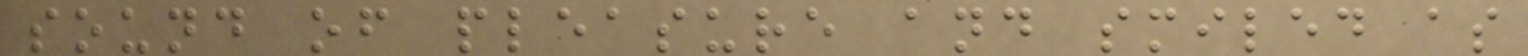sound of pleasure and smiled as
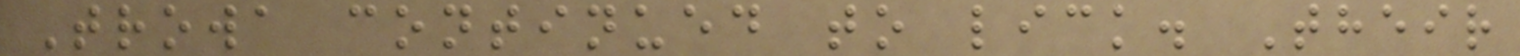Trowa continued to lick. Their
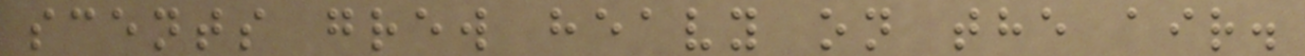scents grew heavy on the air.
